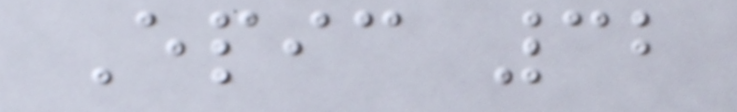Epic 32
